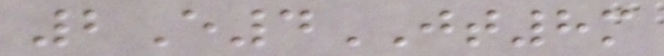2E4JT8m
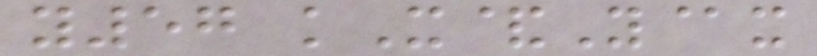y57 kX&Y@x
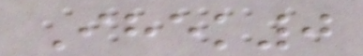Ihek0
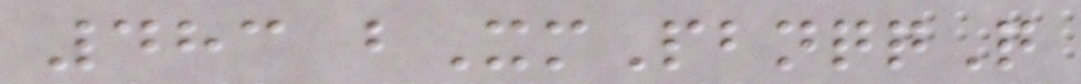483 bXmPbnqqQ
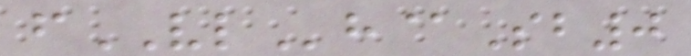fVLh@Sb0
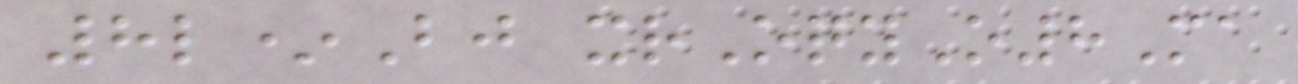8l*Bj xrOqyO8Ma
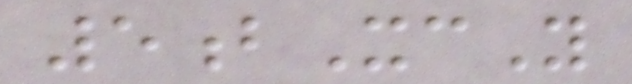5bXcY
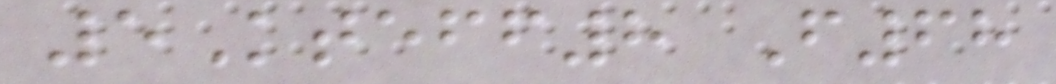5Kteff8 F68
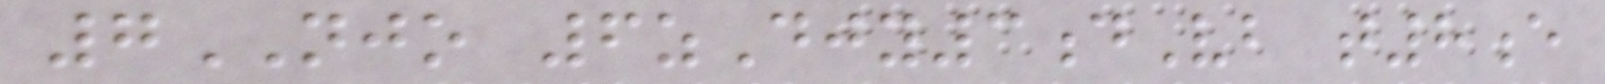7NJO 6zDjy3dVb t8e
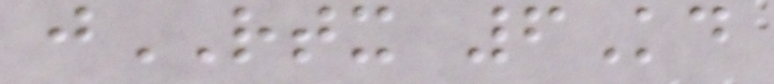jRTX 6Kd
